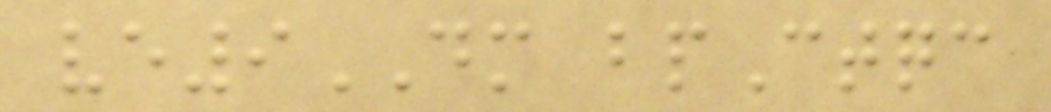ve9DM bpCtqc
